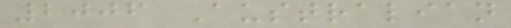2006 Australian
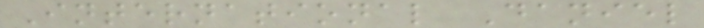International Daniel
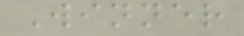Winner
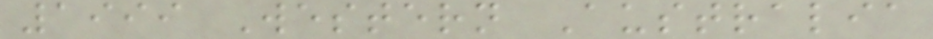1999 Western Australia
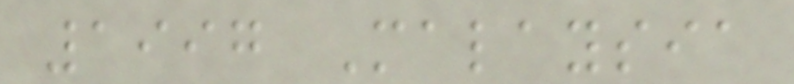1997 Malaysia
